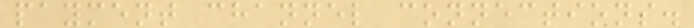payment channel connections.
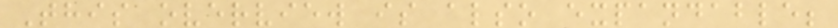This overview is also expandable;
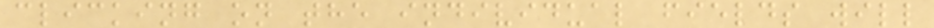clicking on the individual fields will
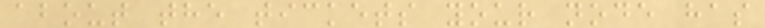about the tickets your node has
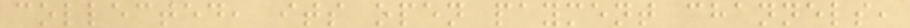collected, its open payment channels,
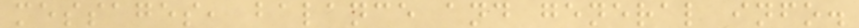messages, balance and general info.
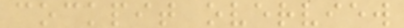cockpit overview
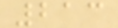213
